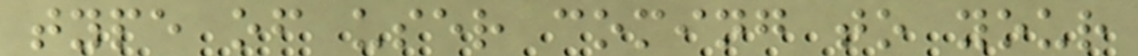type of user coming to your
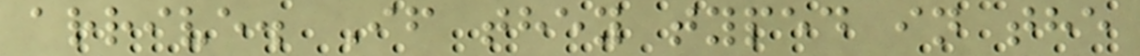arrive. If they typed in the
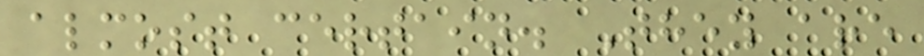almost certain. They are
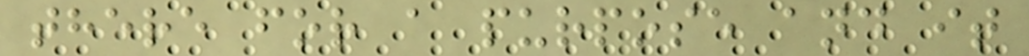there for a purpose and it
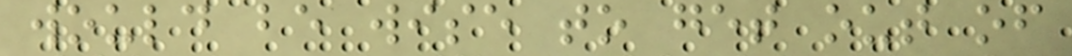would be wise to get out of
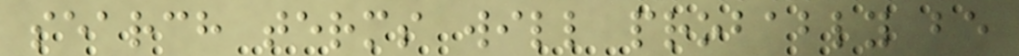search terms will probably be
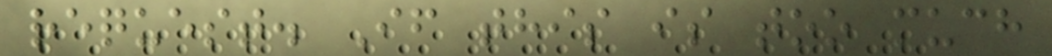request. If this is too much
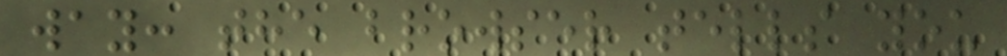way: the browser tells you
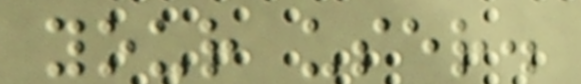your user.
